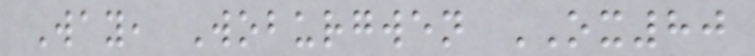Way, Woburgwen OX80
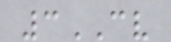3CV
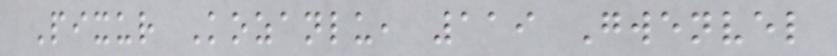Pixur Kozanlu, 119 Gwenvel
